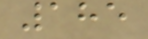185
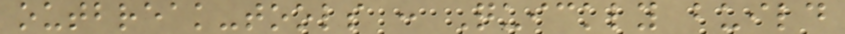outbreak-tools : Quickly build
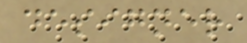designer
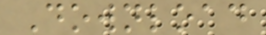Download
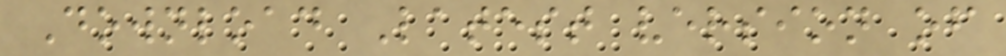Download Latest version of
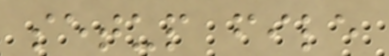setup file
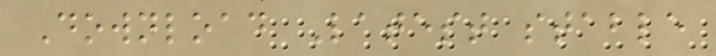Download Latest stable
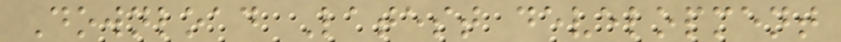Download Latest development
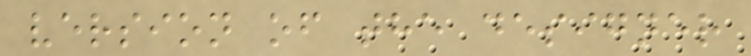version of the designer
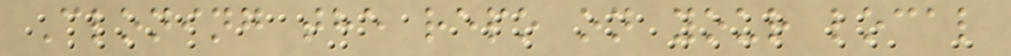Cloning the repo on your local
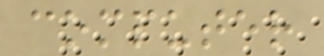computer
